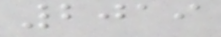2019
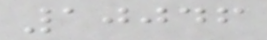10046
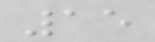15
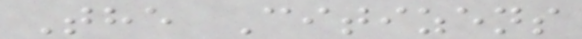The Citizens
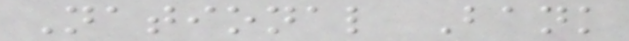National Bank
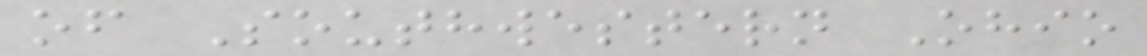of Southwestern Ohio
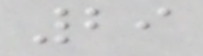29
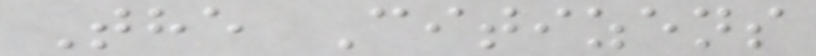The Citizens
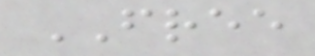FREE
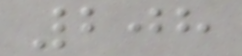208
